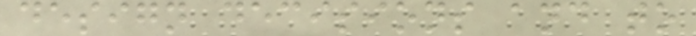design decisions and to
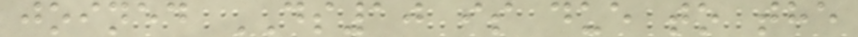joined DS10 is due to the
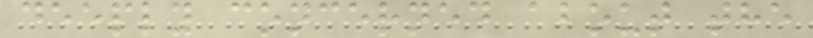deeply concerned about the
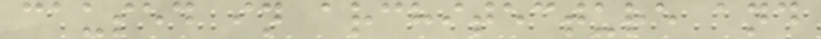caused in architecture and
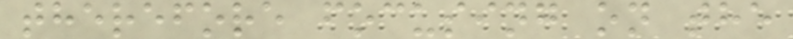therefore focusing on the
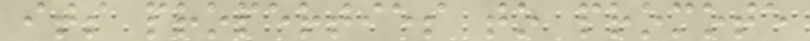its properties to promote
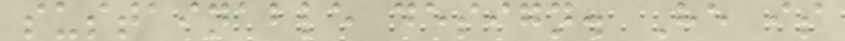sustainable design. He is
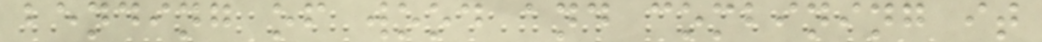bending of wood and combining it
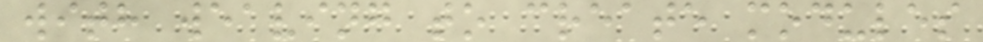with weaving to create modules
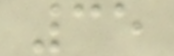35
